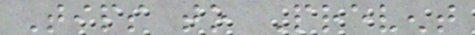Tips to Prevent
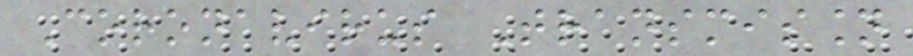Coronavirus Transmission
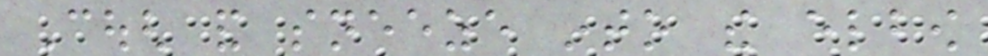Cough and sneeze into the elbow
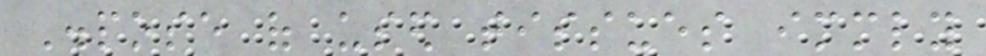Dispose of used tissues immediately
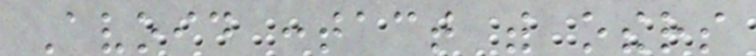Avoid contact with others
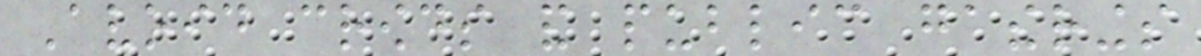Avoid crowds and public gatherings
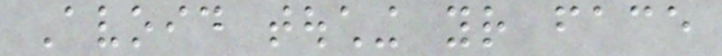Avoid touching your face
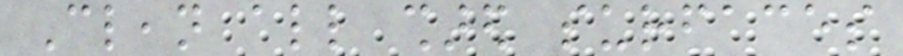Clean all shared surfaces
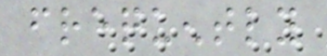frequently
